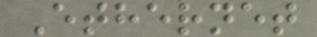Ethernet
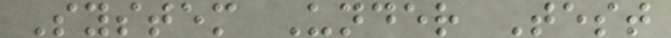System Under Test
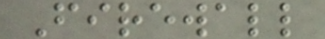Firewall
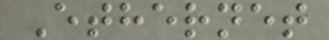Ethernet
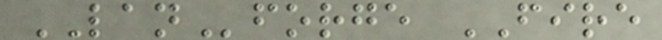LANforge FIRE
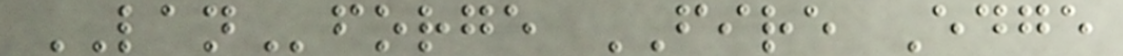LANforge FIRE Edge
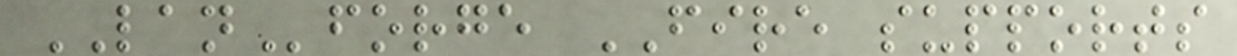LANforge FIRE supports
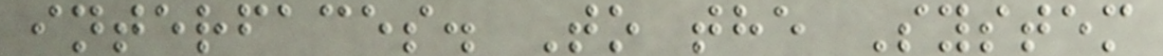interfaces. To the System
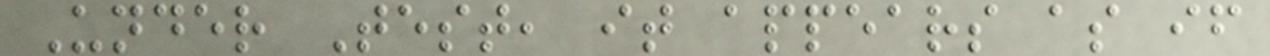Under Test, it appears as if
